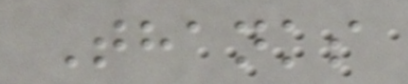Thanks
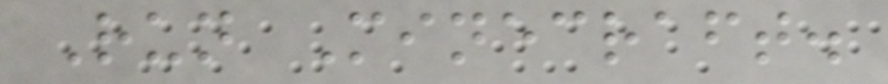Run Minecraft.
